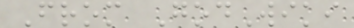From GodWiki
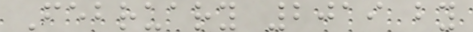February 2019 by
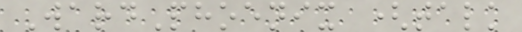WardPhoenix (talk
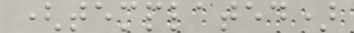(templated)
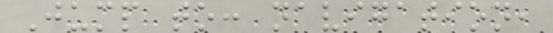Jump to: navigation,
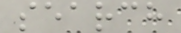search
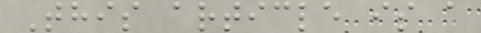This article is a
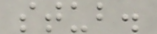stub.
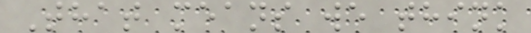That means we think
